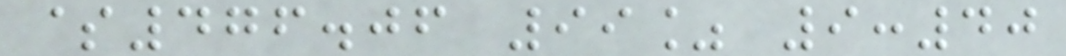$476.06 99% 9:40
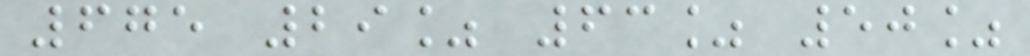675 29% 63% 50%
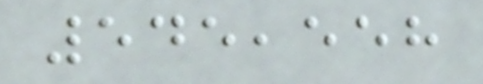545,558
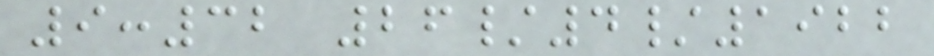9:32 26/4/1922
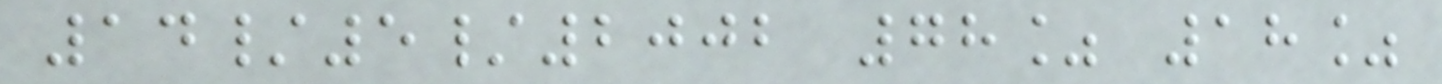14/5/2002 78% 18%
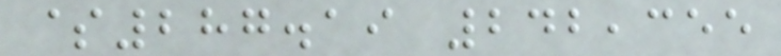$287.19 242,355
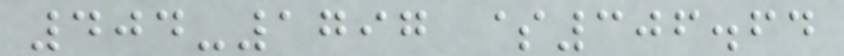404-1797 $306.64
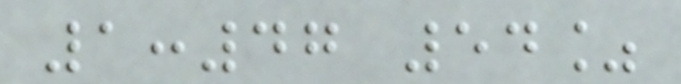1:47 54%
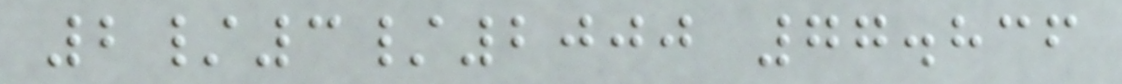2/3/2000 77.836
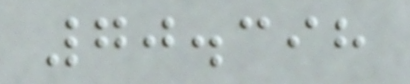70.398
